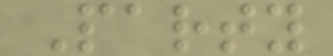Party
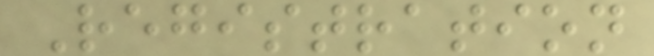Registration
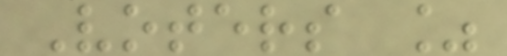Voters %
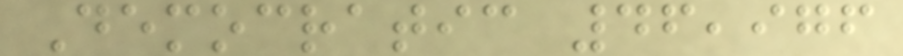Democratic 46,976
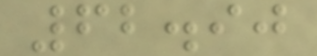62.90
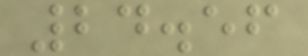24.56
